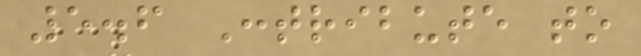5.6 Contribute to
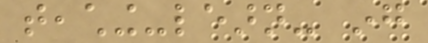teaching-learn- ing
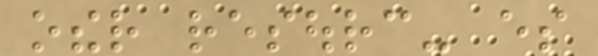other resourc- es
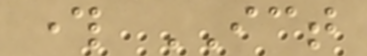through ICT
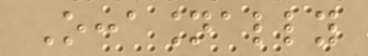Occasionally
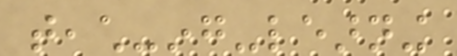teach-ing-learning
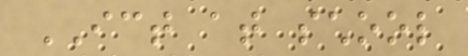ICT at school
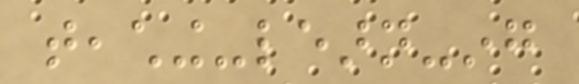teaching-learn-ing
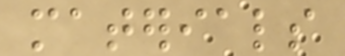materials
